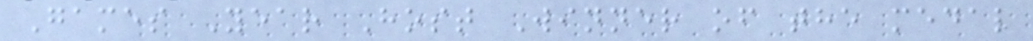Games Year Host Winner of the medal
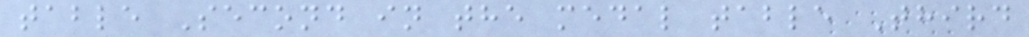table Second in the medal table Third
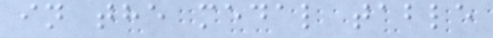in the medal table
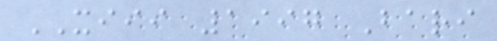XIII 1997 Bari
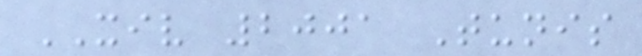XIV 2001 Tunis
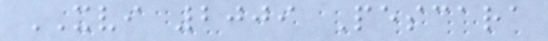XVI 2009 Pescara
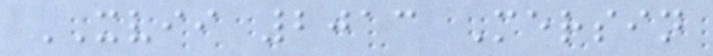XVII 2013 Mersin
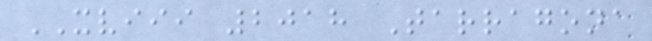XVIII 2018 Tarragona
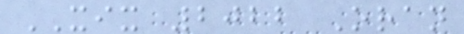XIX 2022 Oran
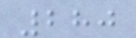280
